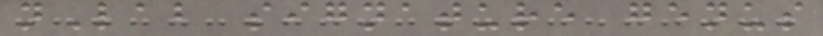nLab signature genus
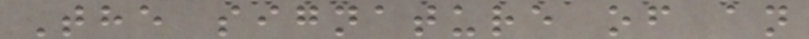The signature of an
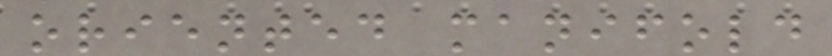oriented manifold
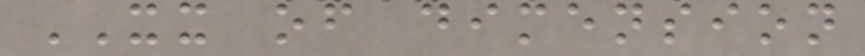XX of dimension
